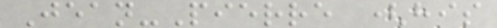Jean-Pierre (his
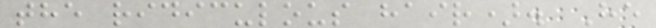the ridiculous hair). He
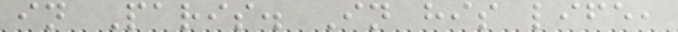in Paris. In his life,
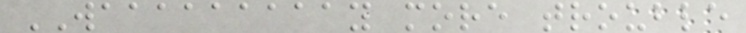WAAAAAAAAAY more trouble
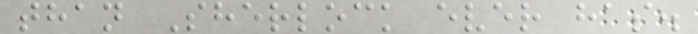than Sherlock ever has.
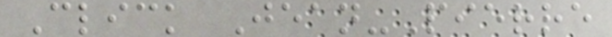Click Jean-Pierre
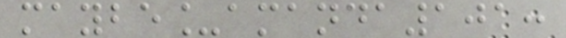maybe_amanda101:
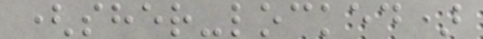(sher-locked)
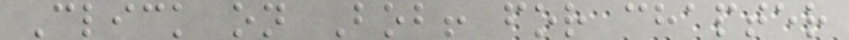Click on Bob! for chapter
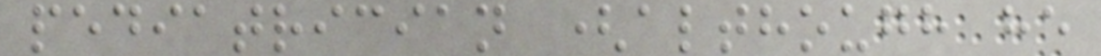pediatrician (although he
